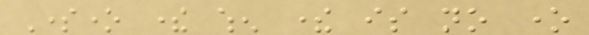Someone there when there is no one
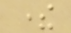there
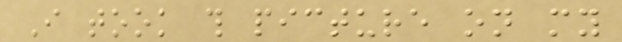I took this picture on my
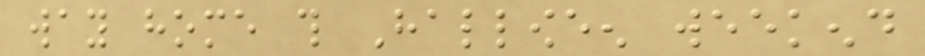way home this Halloween weekend
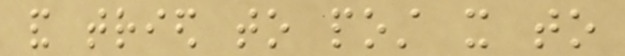and tried to post it to
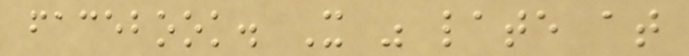facebook. It was late at
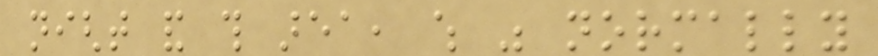night and this area, which was normally
